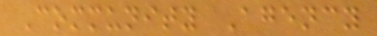Community Agency
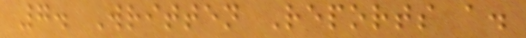7. Written Reports a.
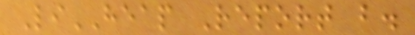LiHEAP Report b.
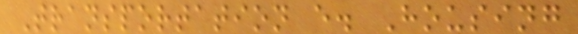Transportation e. Housing
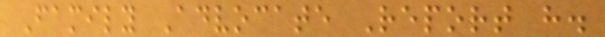Family Advocate Report h.
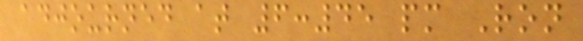adjourned at 6:45 pm Ron
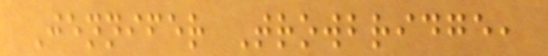Jennifer Trowbridge,
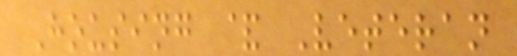Housing & Veteran
